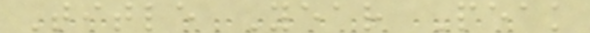Title Year Peak
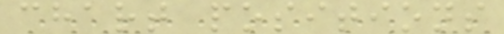chart positions
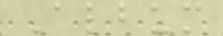Album
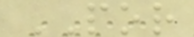POR
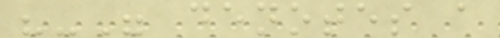"-" denotes a
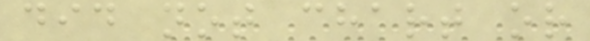did not chart or
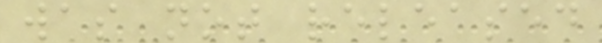was not released
